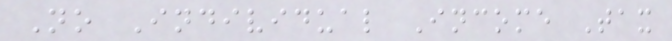No Individual Income Tax
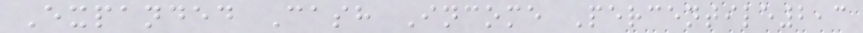Expanded Cash Income Percentile2,3
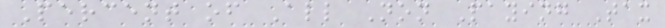Percent of All Non Paying Tax
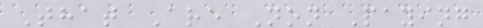That Are Non Paying
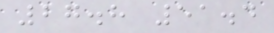27.8 51.4
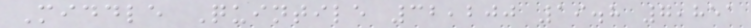Middle Quintile 32,200 19.8 7,851
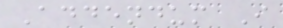Addendum I
